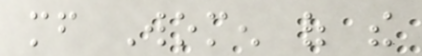mf Women of the
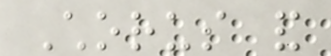Chorus and
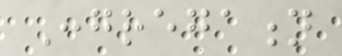Congregation
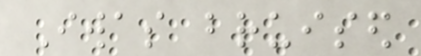Iwas bruised
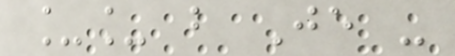__ but Je -
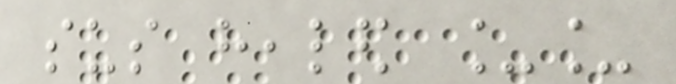sus healed __
